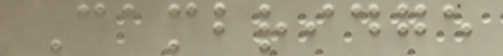Cambridge
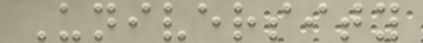University
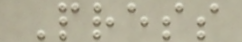Press
